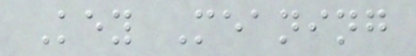Key Meaning
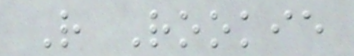R Rookie
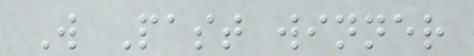W Past winner
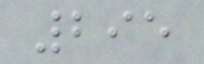295
